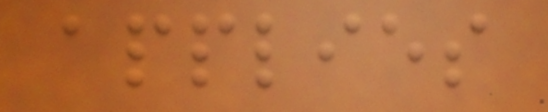applies
